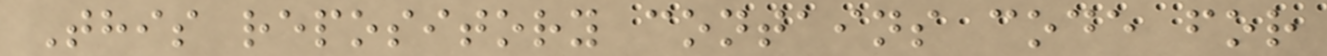This repository contains code for
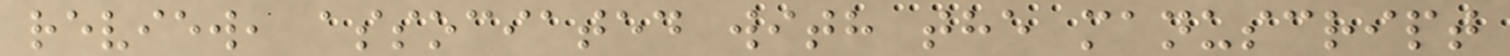review, associated with the manuscript
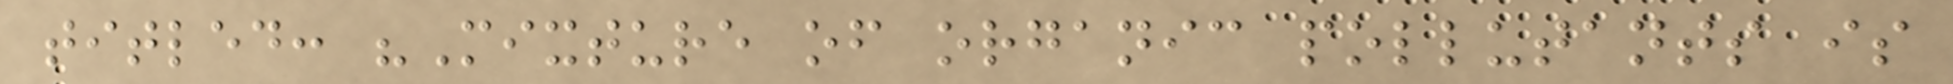titled: "Mixture of organic pollutants is
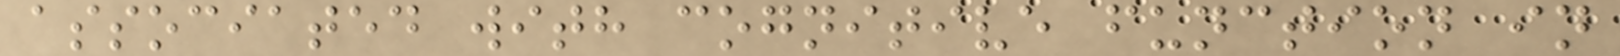associated with cognitive function in
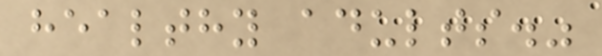healthy adults."
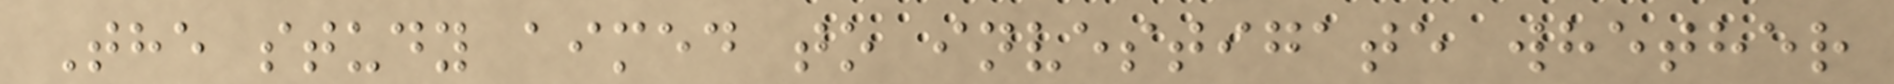The study aimed to investigate whether
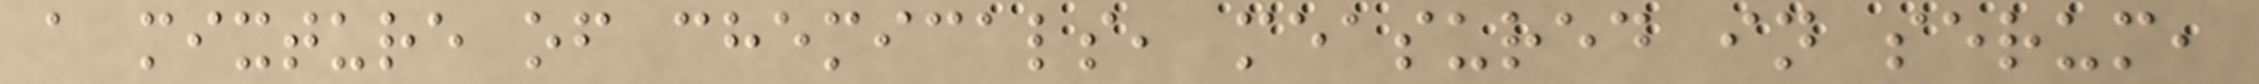a mixture of chemicals, measured in serum,
